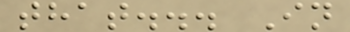that... In
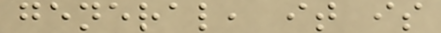general, it is
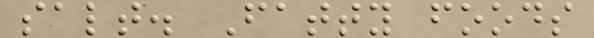salt. Fatty foods
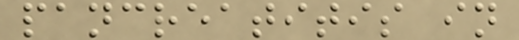pancreatitis in
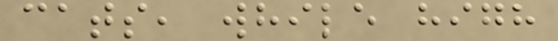cats, while high
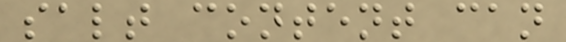salt content can
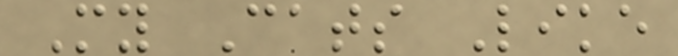My Cats Like
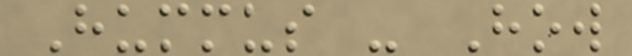Hummus - How
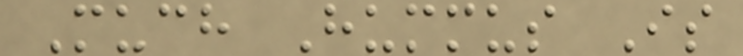Much Hummus Is
